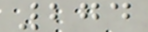274
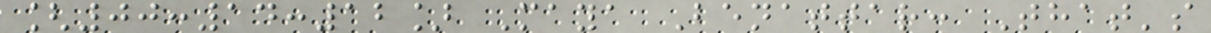[00:14:12] Maya Benattar: That's
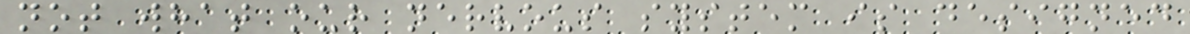not what our nervous system is designed
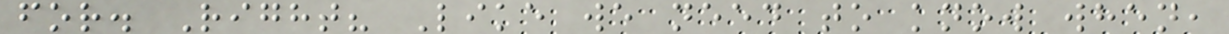for. Right? Like we need to know when,
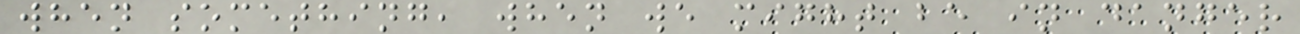when something, when we might be in danger
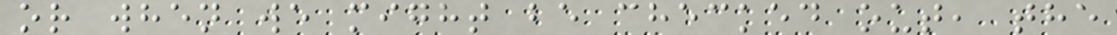or when we might be checked out, the
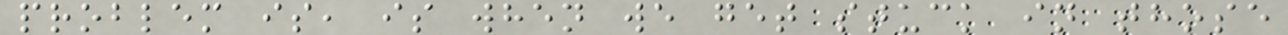problem is, is when we get stuck in those
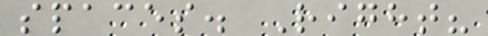spaces. Right?
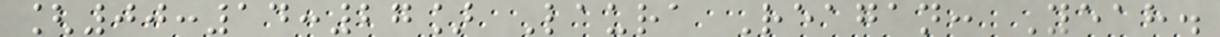[00:14:27] Laura Reagan: Yeah.
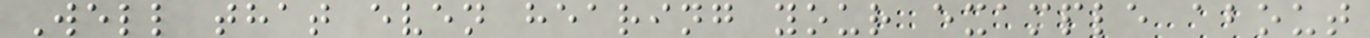Well that even hearing your example about
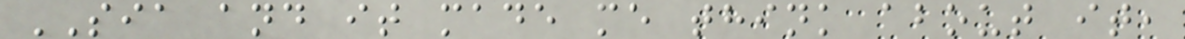SIA and it made me think about it,
